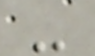-
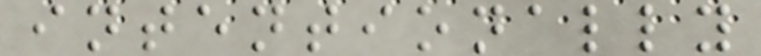intentionally
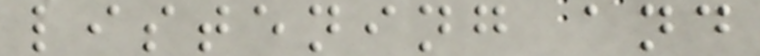listening and
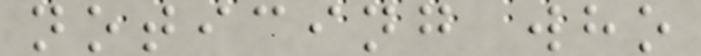noticing who
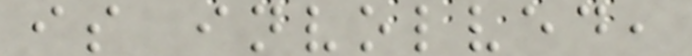is involved,
